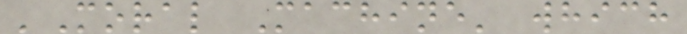'Moral Machine' which
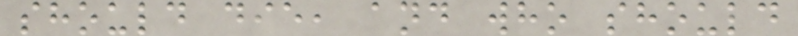should die, and who should
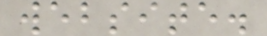website.
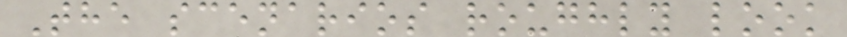The scenarios roughly look
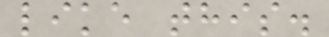like this.
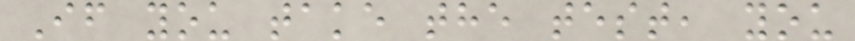If you take the test, you
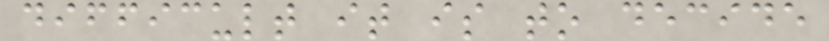difficult it is to decide
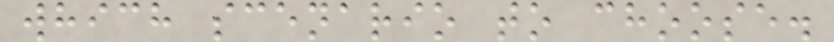which scenario to choose.
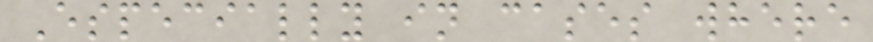Especially in cases where
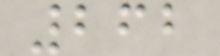262
